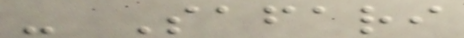- Safari
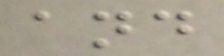and
